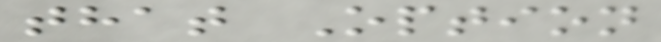that Option
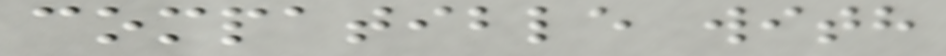compatible with
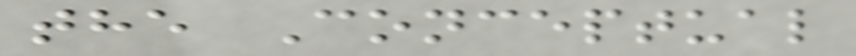the Conceptual
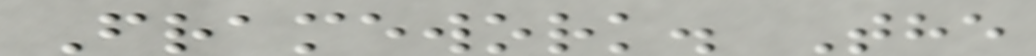Framework. The
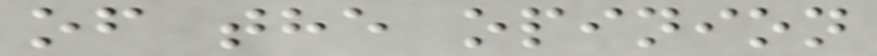of the opinion
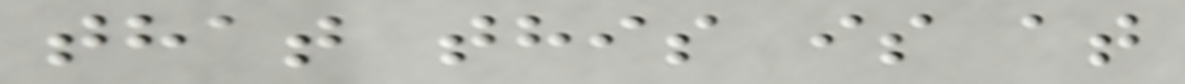that this is at
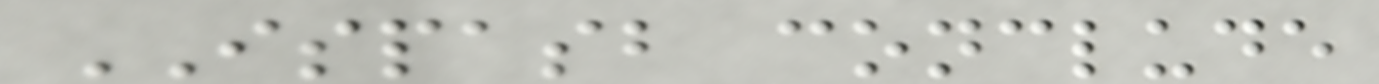ISPASB conclude
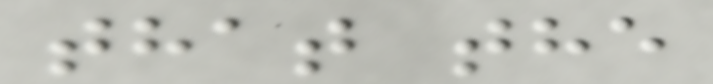that the
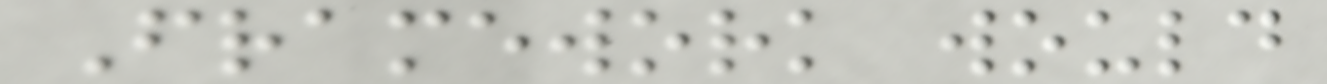Framework would
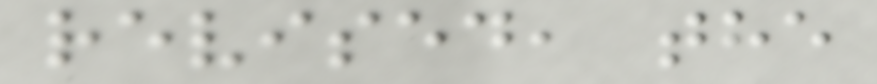revised, the
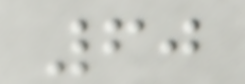60
